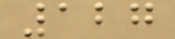127
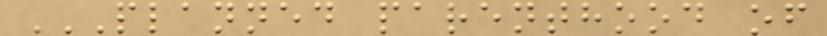PLANNED PARENTHOOD OF
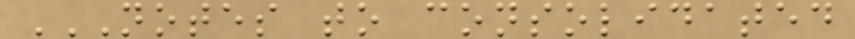NOTES TO CONSOLIDATED
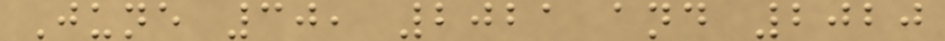June 30, 2021 and 2020
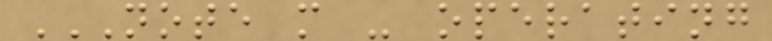NOTE M - OPERATING
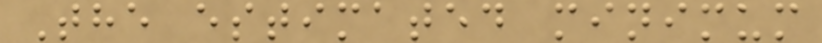The estimated minimum
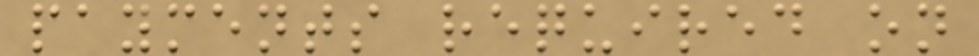payments required on
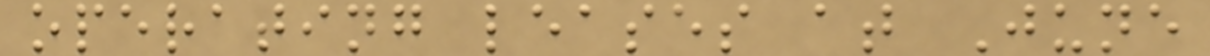operating leases at June
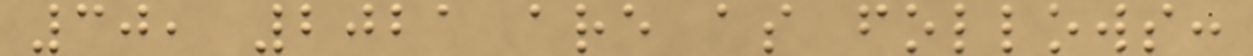30, 2021 are as follows:
